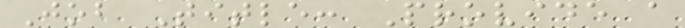Job Title: Provide a
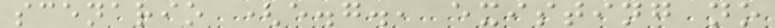scenario (e.g., existing no
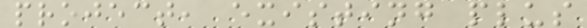project, existing plus
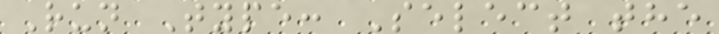Run Type: Select the
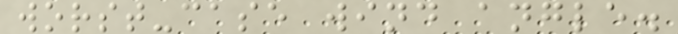worst-case wind angle.
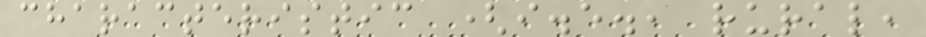characteristic (i.e., rural,
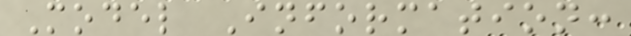Model Information:
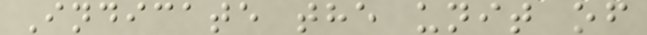Indicate the unit of
